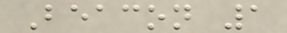Beacon 1
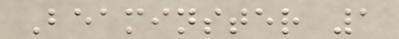Beaminster 1
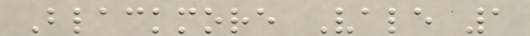Blackmore Vale 1
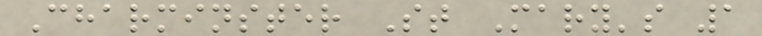Charminster St Mary's 1
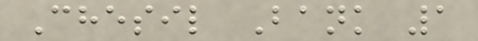Chesil Bank 1
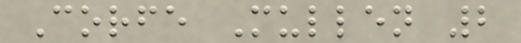Corfe Mullen 2
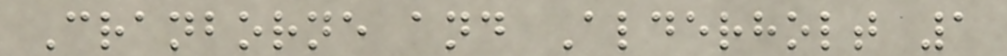Cranborne and Alderholt 1
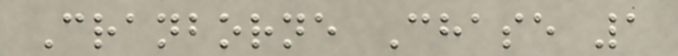Cranborne Chase 1
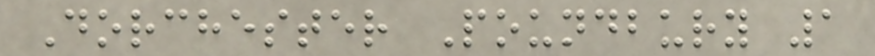Dorchester Poundbury 1
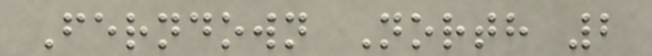Ferndown North 2
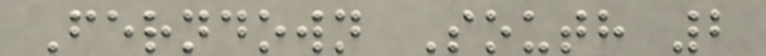Ferndown South 2
